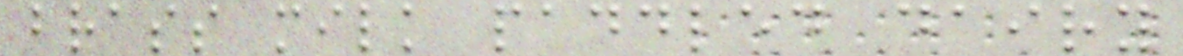brass milk paddled dairy
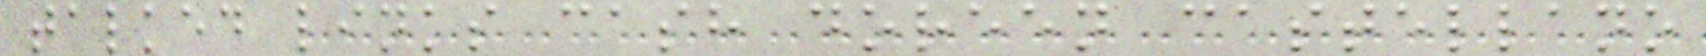talked links cash doreen castellano
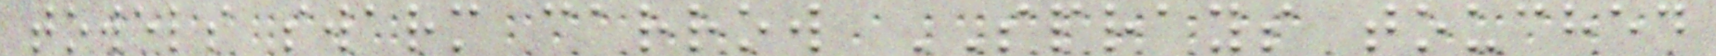towels swarm carrow SPRAYS touched
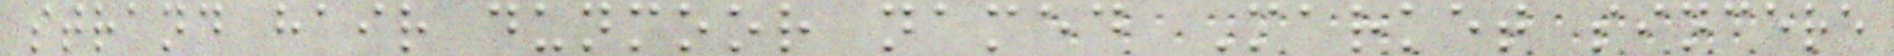strand hair dunmoor named Market sincere
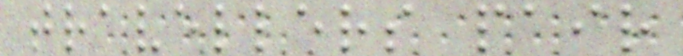travellers pair
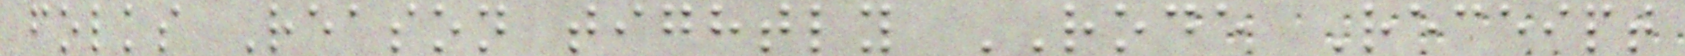folks Reason tightly RODE Receipt
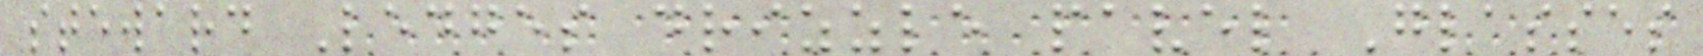steward Ledges drizzle pavel Glasses
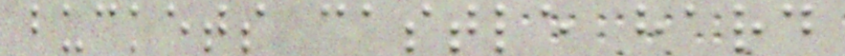buckets castle hard
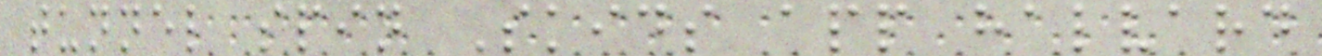tunnel spin Skids app halvard
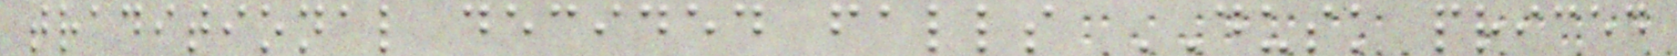traditional decided falls DUSK priced
